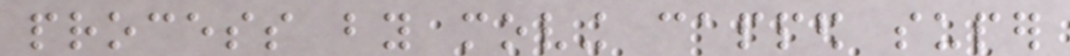process by moving capped super
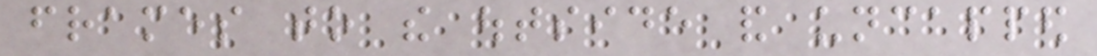frames to the outside and uncapped
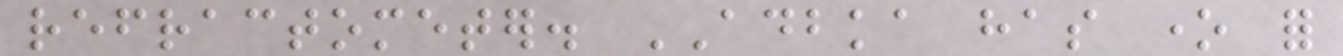refractometer. ADBKA has one for
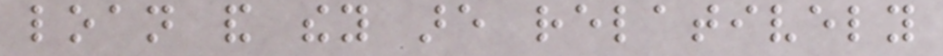loan and they are relatively
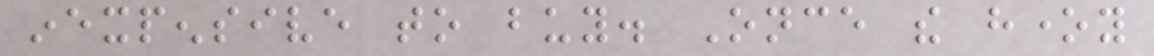inexpensive to buy. Once the honey
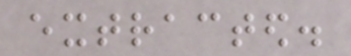extracted.
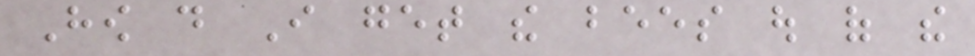How do I get the bees out of the
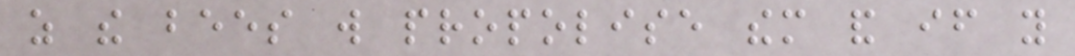as the bees will propolise them and if you
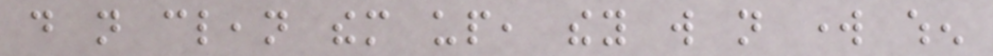do not clean them up, they will not work when
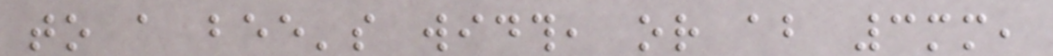to a bee's width, or about 3mm,
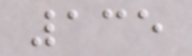135
